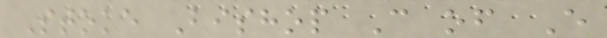Stoke Bishop C of E
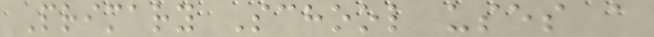Primary School uses a
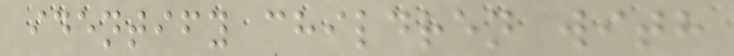identify children with
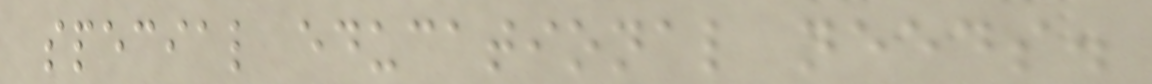special educational needs.
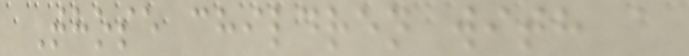Those children with a
